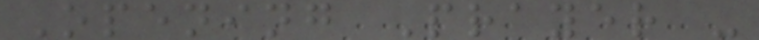Opening Prayer -
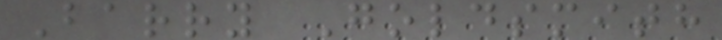Barry Goldsmith
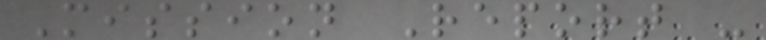Mission Report -
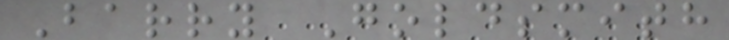Barry Goldsmith
